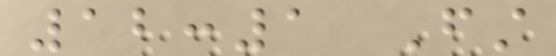12:1 First
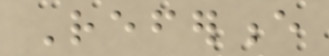Reference
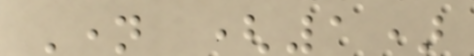Name (1)
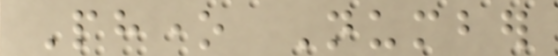Phone Number
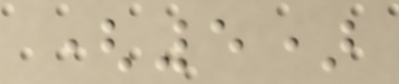(5)
